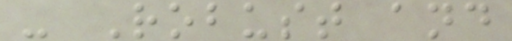- Robust and
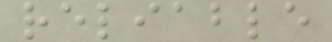reliable
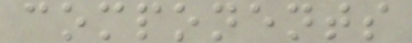components
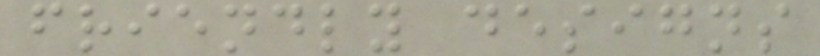friendly designs
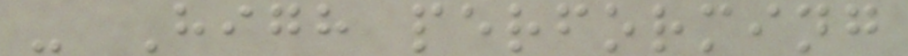- High performing
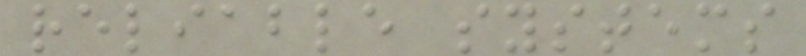reliable systems
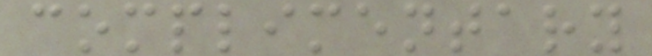complimentary
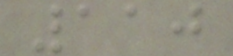110
